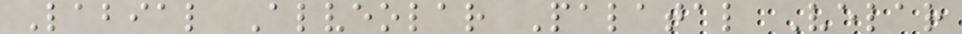Labial Alveolar Palatal Velar
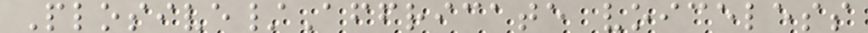Plosive/Affricate voiceless
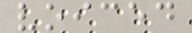voiced
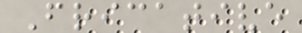Fricative
